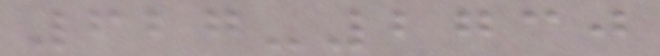627-2730
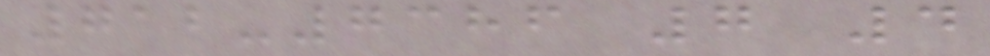712-7386 7 4
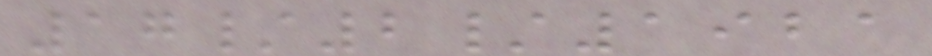17/2/1921
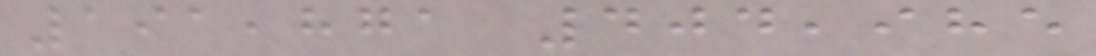191,871 404,985
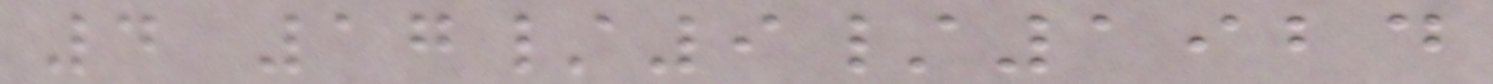4 17/9/1924
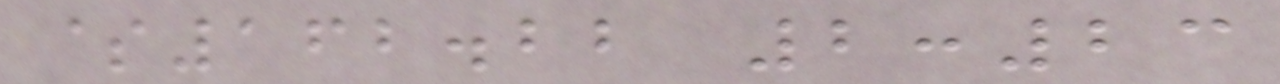$162.22 2:23
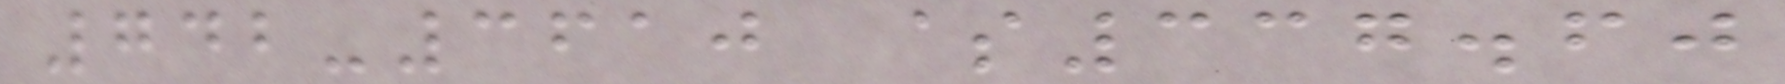742-3610 $337.60
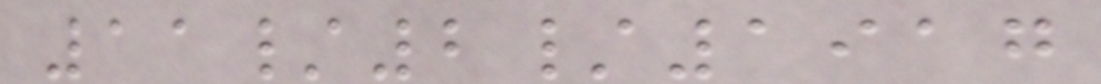11/2/1917
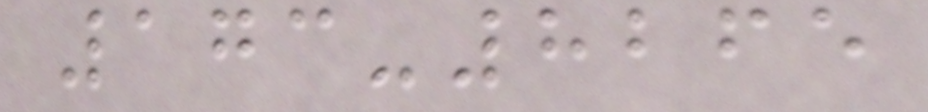173-8265
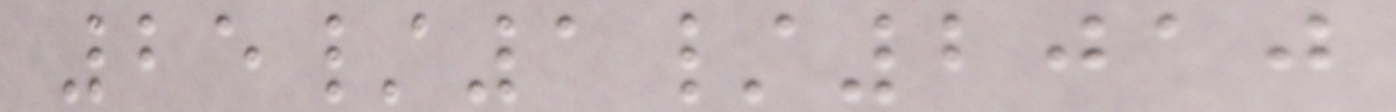25/1/2010
